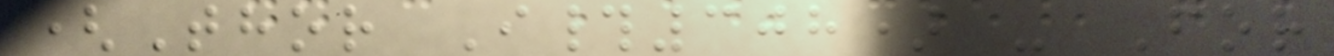(Thor I#308) - For
